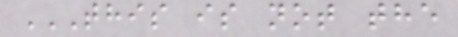THIS IS NOT THE
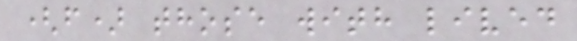(f) those with lived
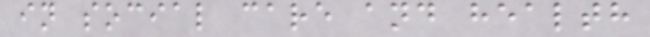in social care and health
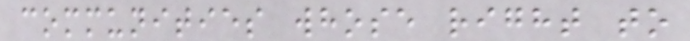communities whose right to
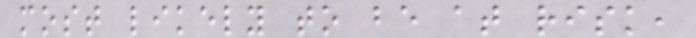most likely to be at risk,
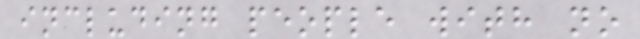including people with no
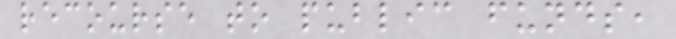recourse to public funds,
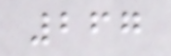267
